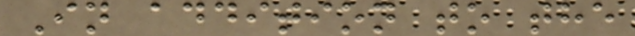In addition to the
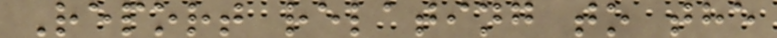Report relating to the
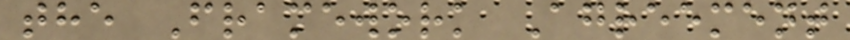the Framework Agreement
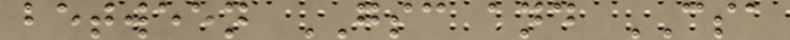between GSC and CSA
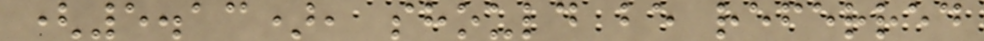(5.13), should be referred
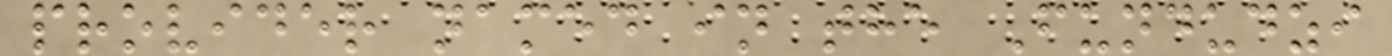provider named in the Fundudzi
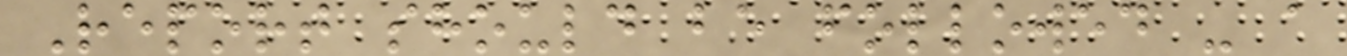Report should be followed - a
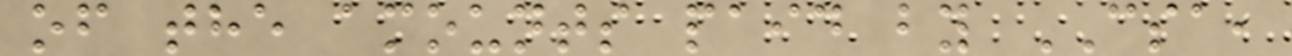of the amounts paid by CSA,
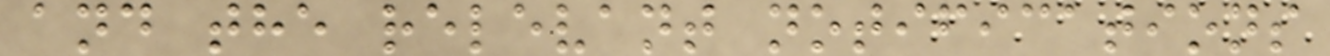and the relevant notifications
